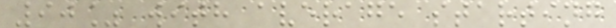90% with average starting
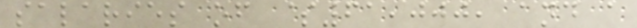salaries of $61,000, and a
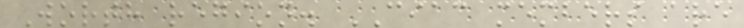Worth region. CIAC members are
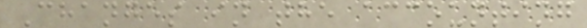Changes in the accounting
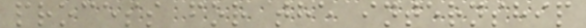process for the internship
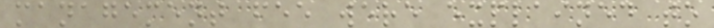management fee were explained to
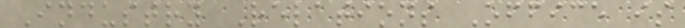Industry Relations Office is
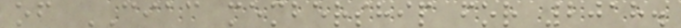of CIAC membership for 2018.
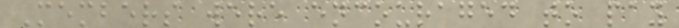Members were encouraged to pay
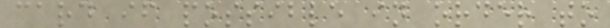card if possible in order to
